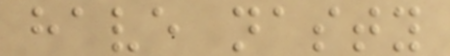have nasty
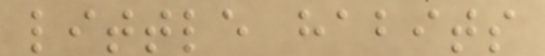little habits
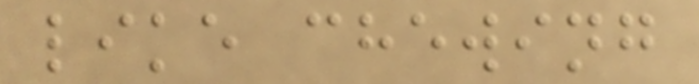like chewing
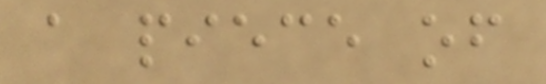a piece of
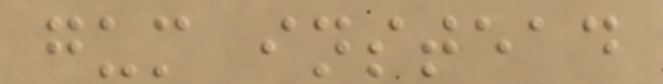gum instead
